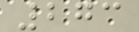273
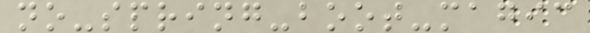no-spring-boot-magic
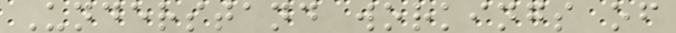Understand workings of
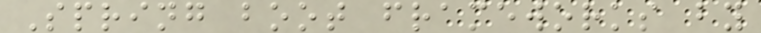Spring boot frameworks by
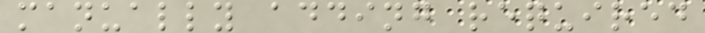manually adding required
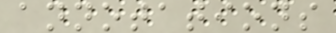annotations
